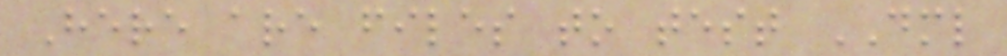Here are files to test DML
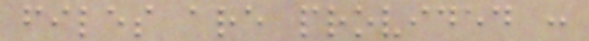files are provided :
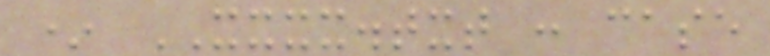* XXXX.txt : case
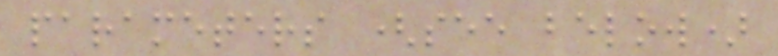parameters (see below)
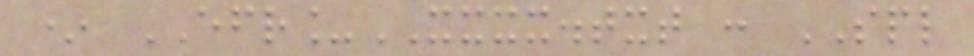* EFR_XXXX.txt : SPL
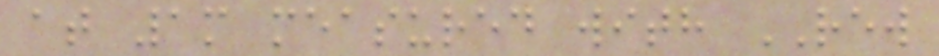at 1m measured with REW
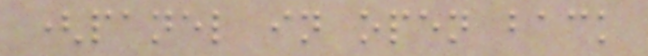(panel in open back
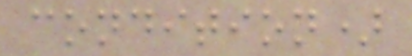condition)
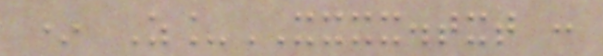* Z_XXXX.txt :
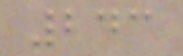243
